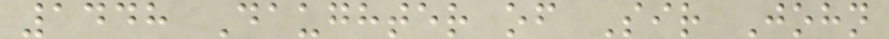1448 Daughter of Sir John
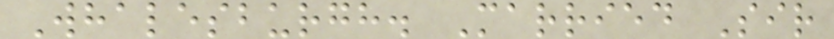Whalesburgh. Married Sir
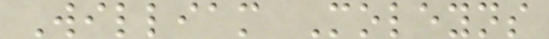William Moleyns
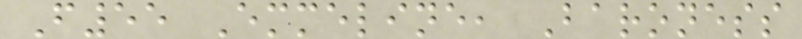F55 Emmeline, Baroness
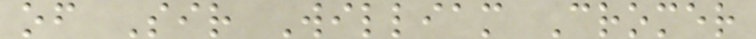of Sir William Cromer
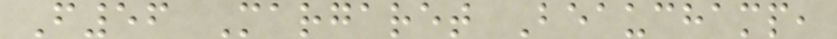F56 Margaret Beauchamp,
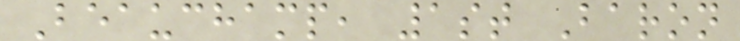Beauchamp, 1st Baron
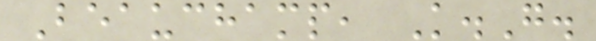Beauchamp, K.G.
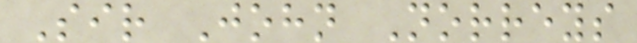Sir John Norreys
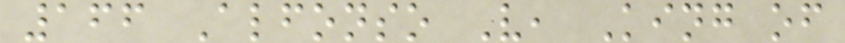166 Alfonso V, King of
